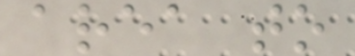area to
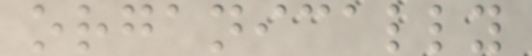organically
